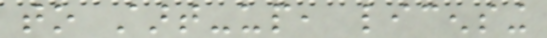to start-up, licensing
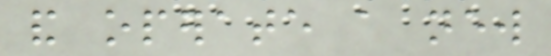and operate a new
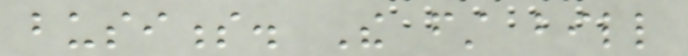business. The first bill
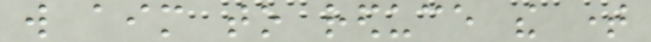will aim to reduce the time
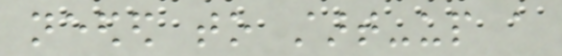needed to start-up a
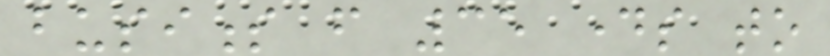business from 35 days to
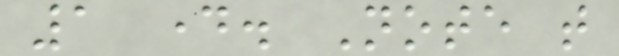1 day. Note that
